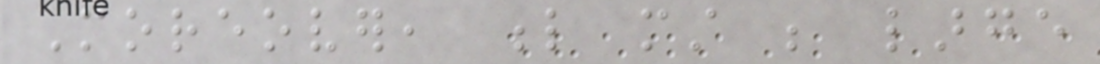Moreover, l must be large
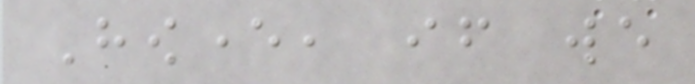However, if we
